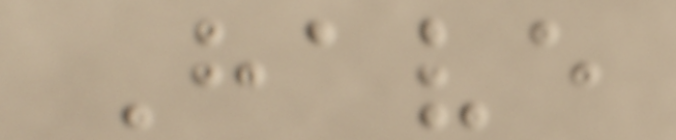Have
